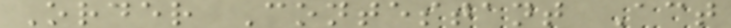Order Contestant Act
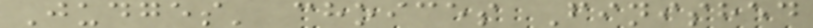Judges' choices Finished
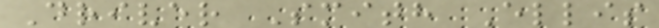Driver Smith Ellis
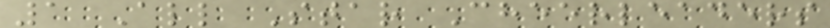1 All Star Cheerleaders
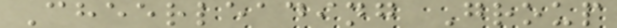Cheerleading Group
